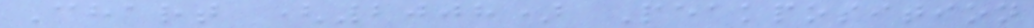Chart (2008) Peakposition
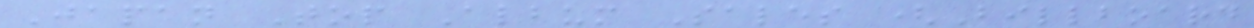Japan Top Album Sales (Billboard
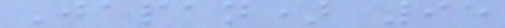Japan) 95
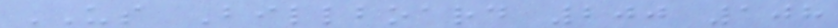US Billboard 200 108
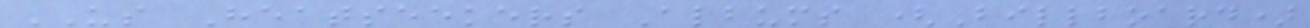US Heatseekers Albums (Billboard)
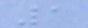1
